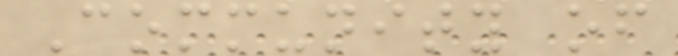Community of
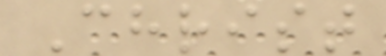Christ
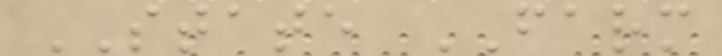STATE FARM
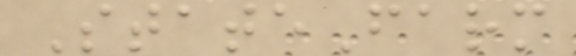StateFarm
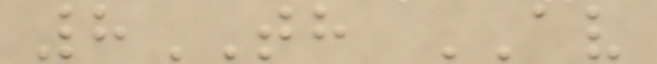8TH AV
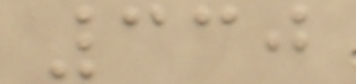330
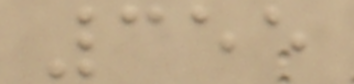355
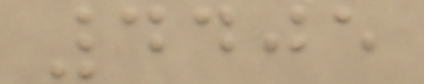4405
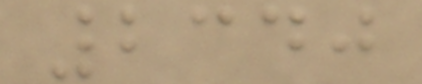2340
